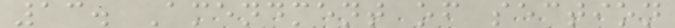13. Amendment of section
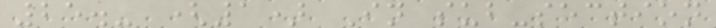25.- (1) In sub-section
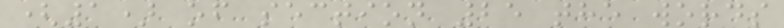(1) of section 25 the words
